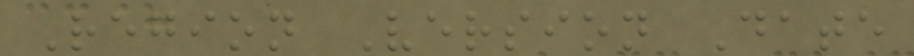Region Version Date
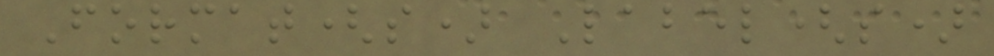Format(s) Label(s)
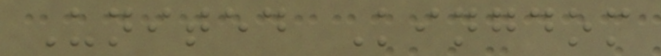United Kingdom
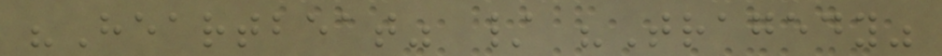"Heartbeat" / "Tragedy"
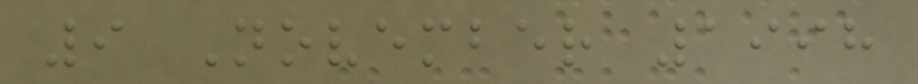9 November 1998
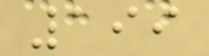199
